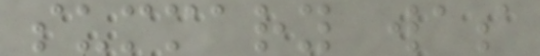summary was
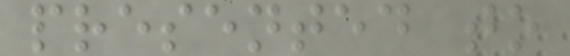presented to
